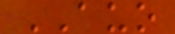AUO
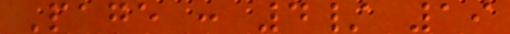Page : 4/ 19
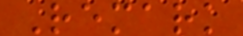Remark
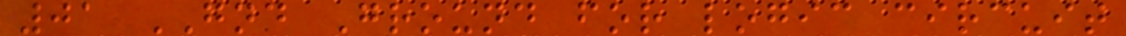01 GND Ground for logic circuit
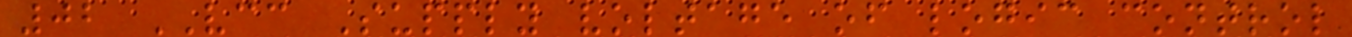02 VCC Supply voltage of logic control
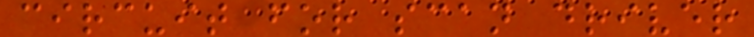circuit for scan driver
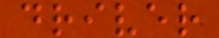driver
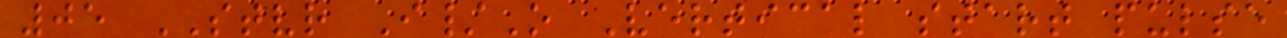05 STVR I/O Vertical start pulse
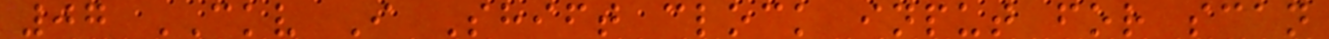07 CKV I Shift clock input for scan
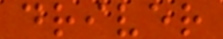driver
